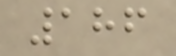186
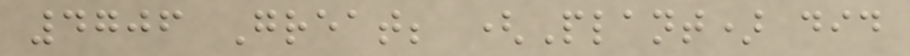4706 Great; (Plant) did
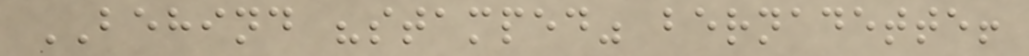BEHIND "stamped" bernadette!
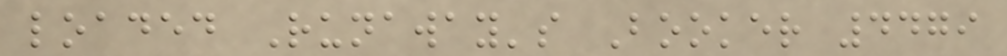loaded Runaway's Booker 4479
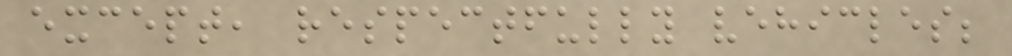except, respectfully vehicles;
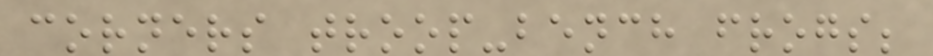corners troop-bench frogs;
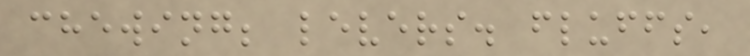chewing; levers. fluffs,
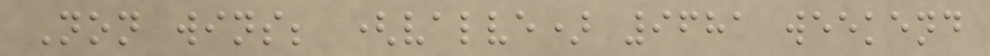Non wins; (valve) 9681 weekend
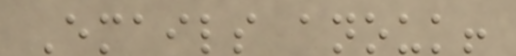Emails anouk!
